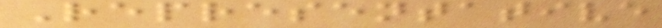Representative
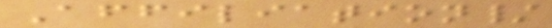Affiliation/
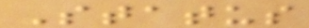Status
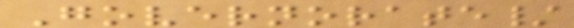Governorate/
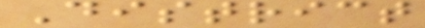District
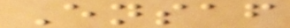Ensaf
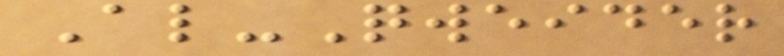Al-Qweider
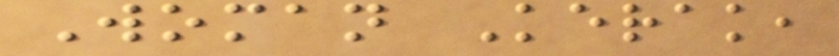Woman Kerak,
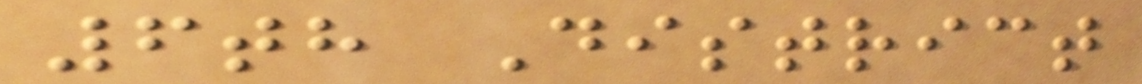6th District
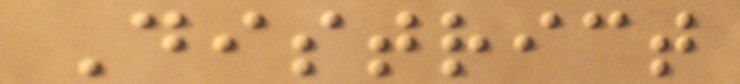District
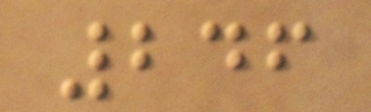246
